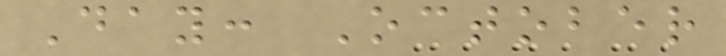Day: October
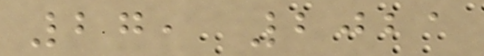27, 2021
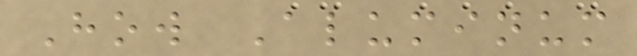How Aluminum
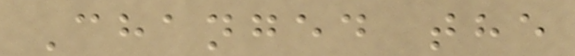Changed the
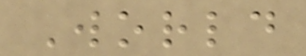World
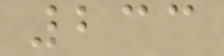233
